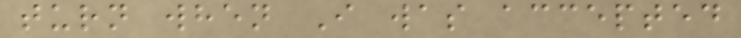turn when I was accepted
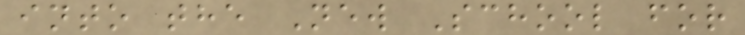into the New School for
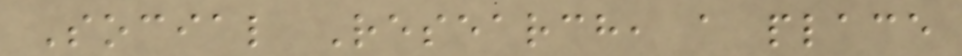Social Research, a place
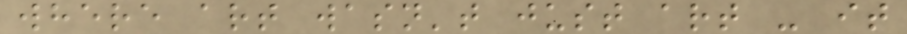where art wasn't just art - it
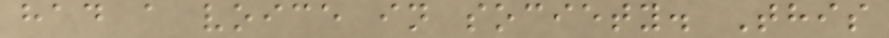had a voice in society. This
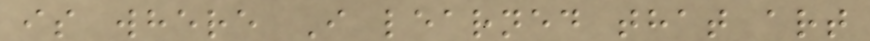is where I learned that art
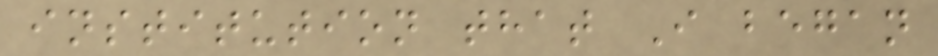institution that I began
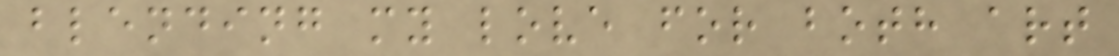blending my love for both art
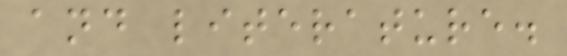and literature.
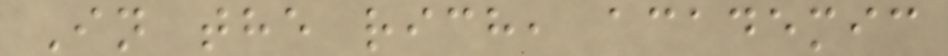In the rich, academic
